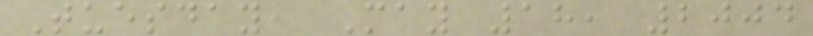Tuesday, May 18, 2004
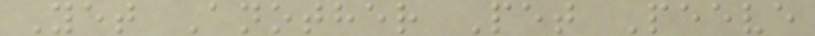Yet Another Pet Peeve
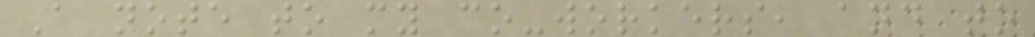A note to my co-workers, and to
